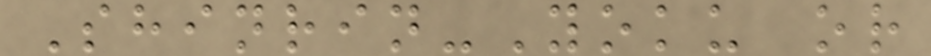Shinrin-Yoku or
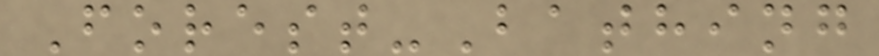Forest-Bathing
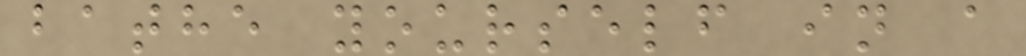bathe yourself in a
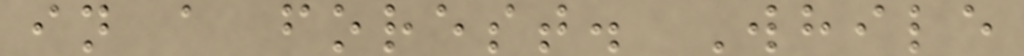in a forest. While
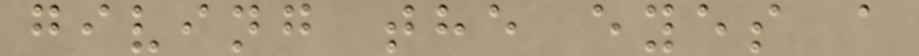giving the eyes a
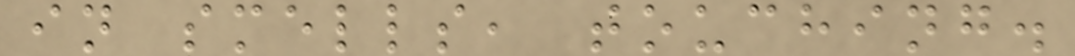in smells, touching.
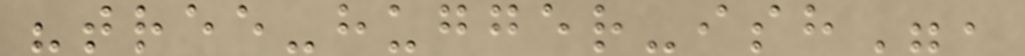"tree-hugger-ish",
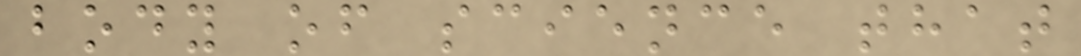body of science that
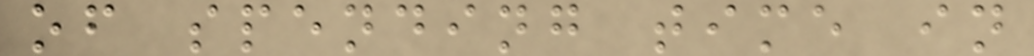of spending time in
